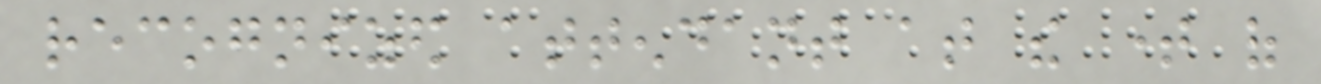recognized attendant at the time of
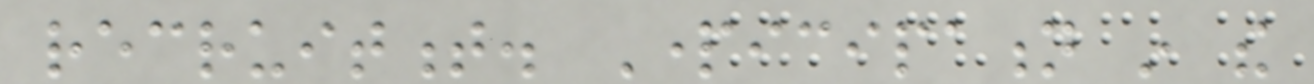recruitment. Participation in the
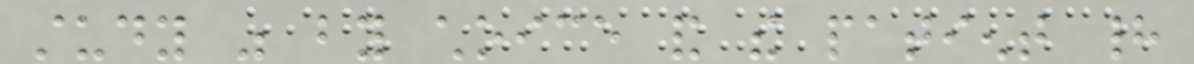study was by choice and the patient had
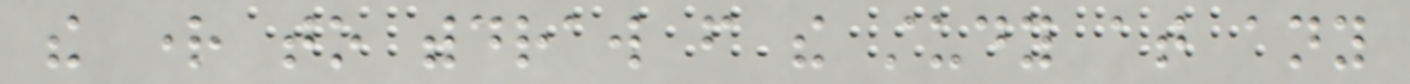the right to withdraw from the study at any
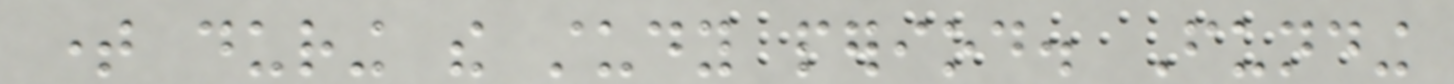time during the study period. Funding
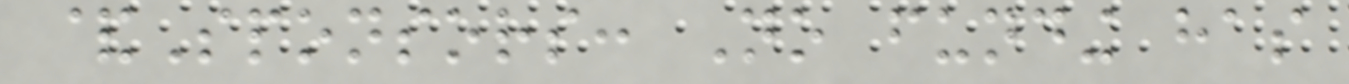&Sponsors: No funding has
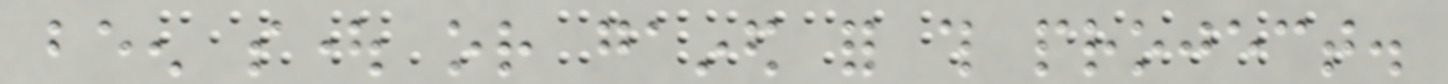been sought or gained for this project.
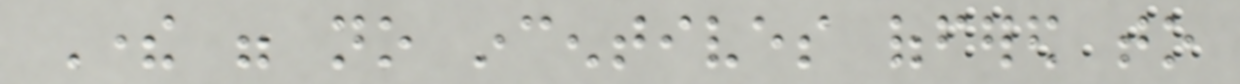There were no incentives offered to
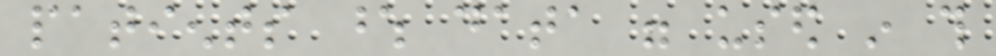patients whose data were used in this
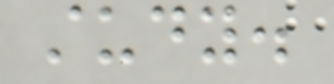study.
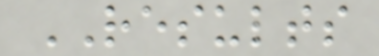RESULTS
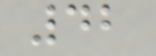42
